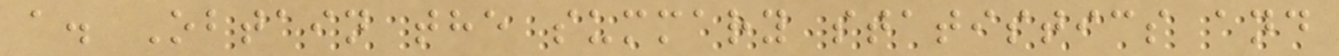a. Obtain the summary statistics and
